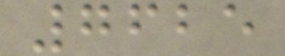7625
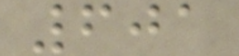601
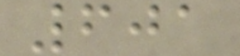601
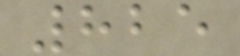825
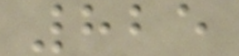825
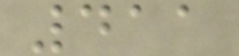411
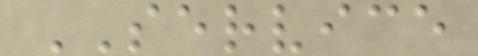SERVICE
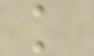k
